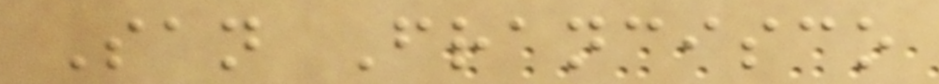San Francisco
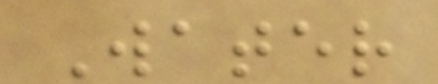Water
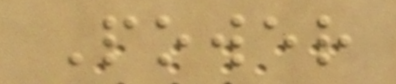Power
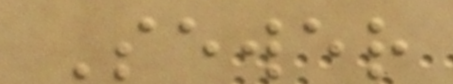Sewer
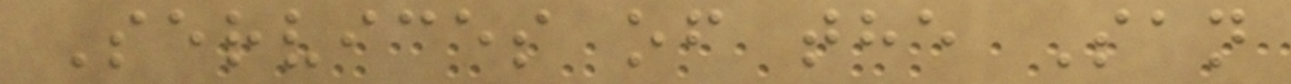Services of the San
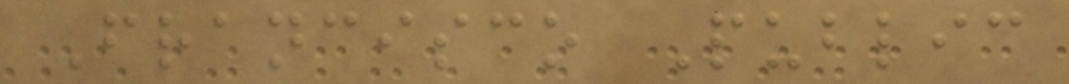Francisco Public
